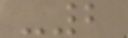-2
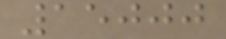15000
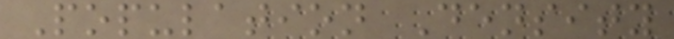Population Density
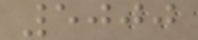5000
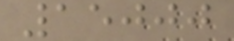15000
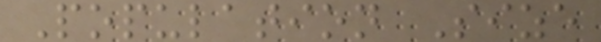Population Size
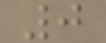0
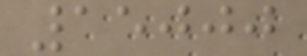15000
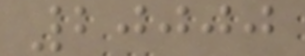20000
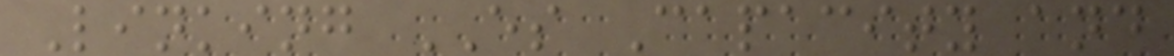Linking ES Capacity and
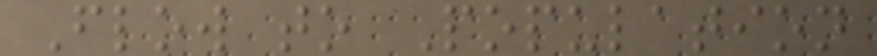Flow to Population
